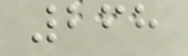268
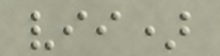vii)
